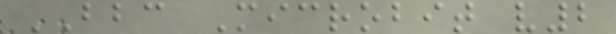BBC Microbit v2
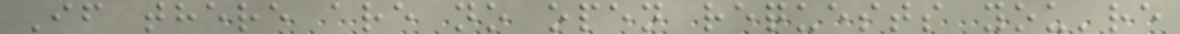If there are no open requests you're
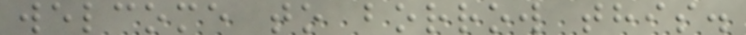welcome to borrow this.
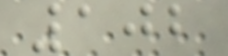102
